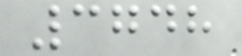3748
